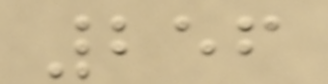256
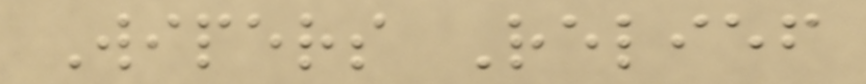Wipers Relief
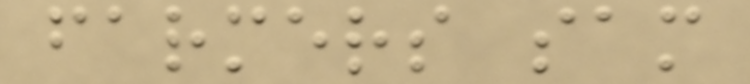farmers sam
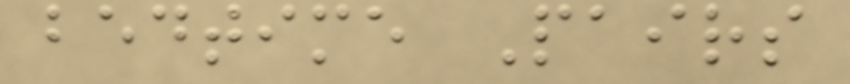bedtime Pairs
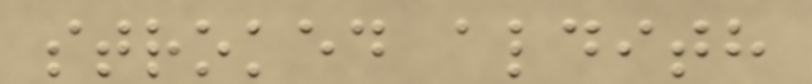stroked aldith
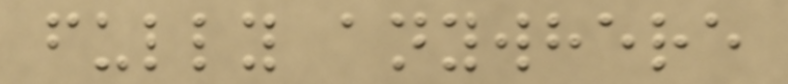fully anywhere
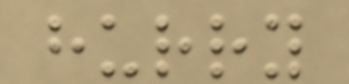hurry
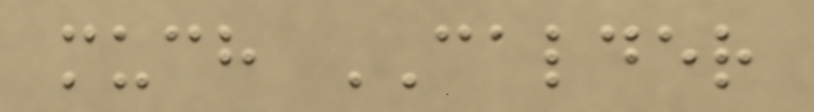much CALDER
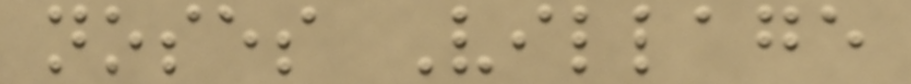noses Village
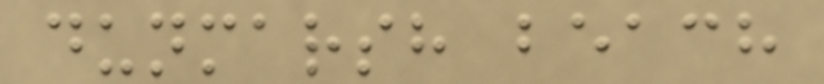dunmarsh beach
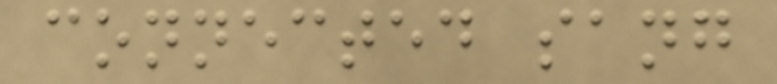connected sang
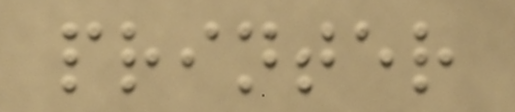printer
